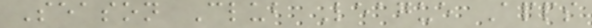Season Club League Apps
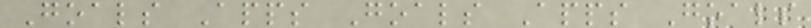Goals Apps Goals Apps Goals
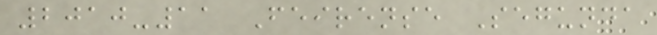2010-11 Feirense Segunda
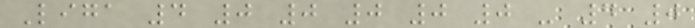Liga 4 0 0 0 0 0 - 4 0
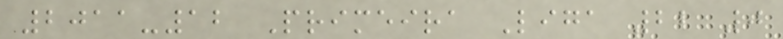2011-12 Primeira Liga 22 0
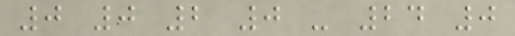0 0 2 0 - 24 0
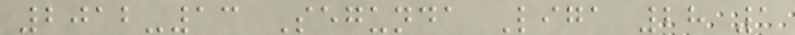2012-13 Segunda Liga 28 1
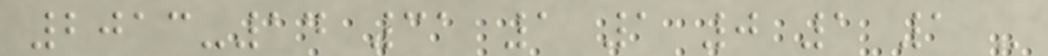2013-14 31 1 1 0 1 1 -
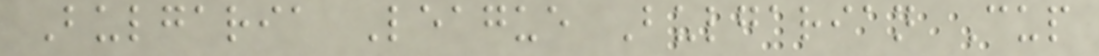Bulgaria League Bulgarian Cup
